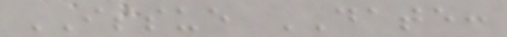ISSUE DATE:
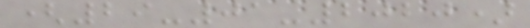(29-01-2020)
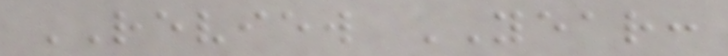REVIEW YEAR:
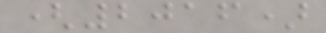(2016)
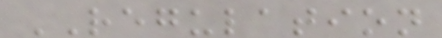REGULATION
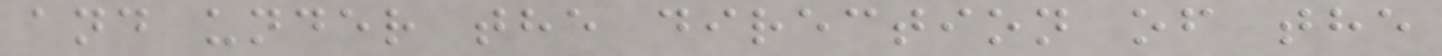and under the direction of the
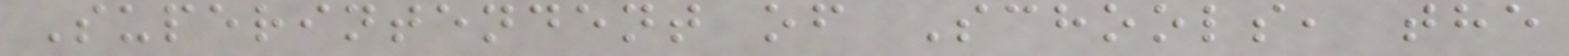Superintendent of Schools, the
